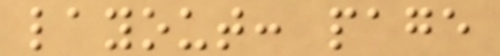layout: page
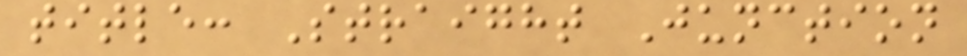title: Straight Junction
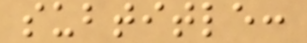subtitle:
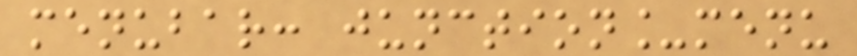menubar: junction_menu
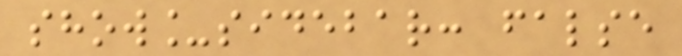show_sidebar: false
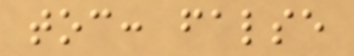toc: false
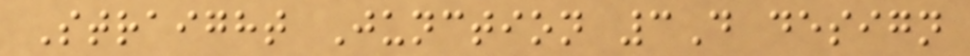Straight Junction 3D design
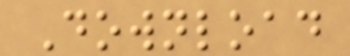Download
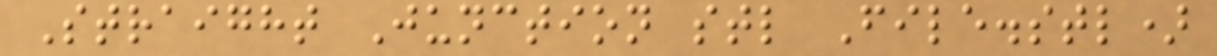Straight Junction stl File.stl)
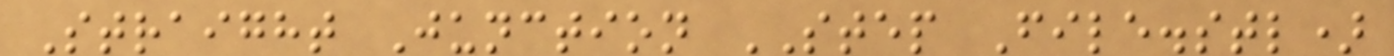Straight Junction STEP File.stl)
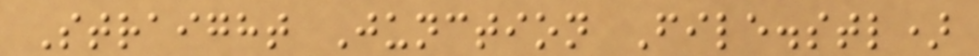Straight Junction File.stl)
